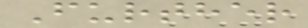Further
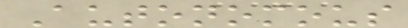Autonomous
